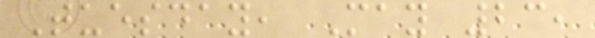Tuesday, May 23,
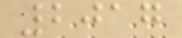2017
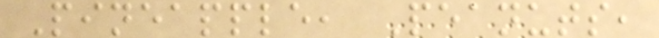Pineapple, Peanuts,
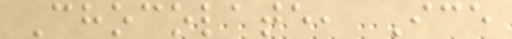Chocolate, Ice
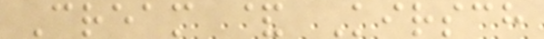Cream & Kirsch
